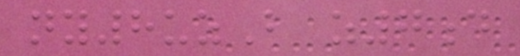ny8uzB z7d
